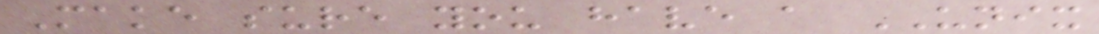Make sure you have a UNIX
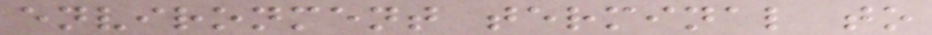environment terminal to
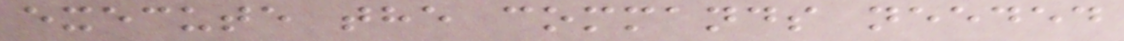execute the commands needed
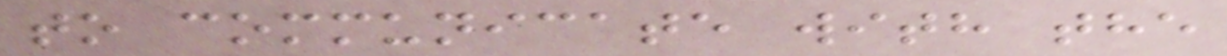to communicate with the
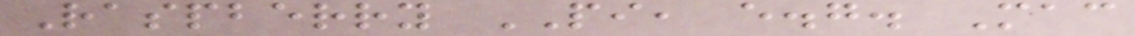Raspberry PI, e.g. Mac
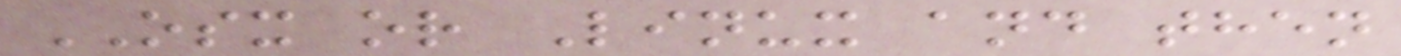OSX or Linux and then
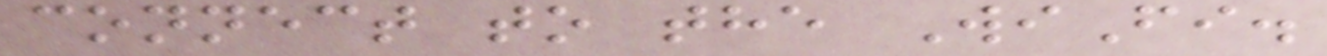connect to the WiFi.
